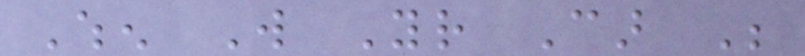When Will Your Car Be
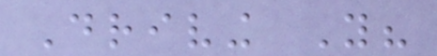Driving You?
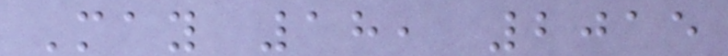May 18, 2015
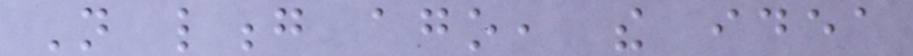Not long ago, the idea
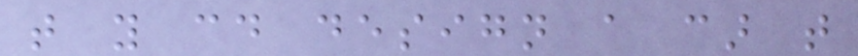that you could design a car that
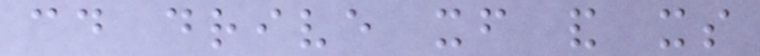could drive itself and its
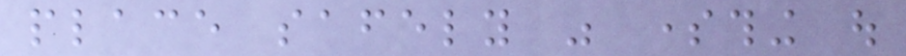place safely was something out
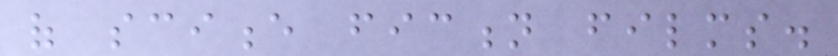of science fiction films.
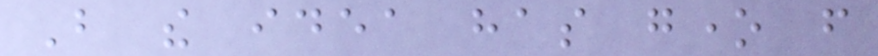But the idea has gone from
